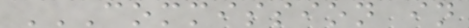COMMISSION IN
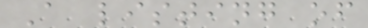A listing of
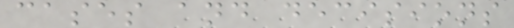cases and decisions
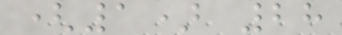(1) 28
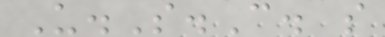U.S.C. s
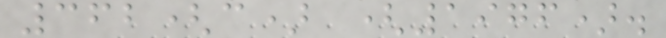362(c) (1976).
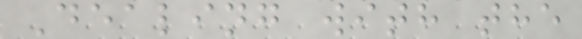Dealing with the
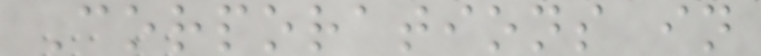Corporations in
